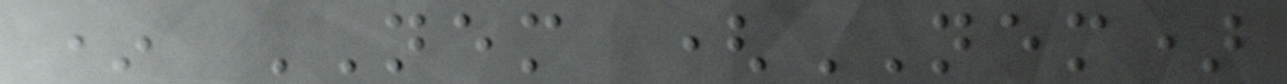* NEM (NEM)
